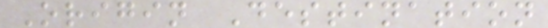Origin Destination
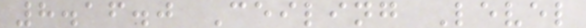8.16.0 Ceiling Level
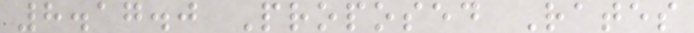8.17.0 Proposed Rates
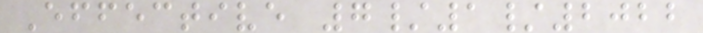Effective 7/1/2022
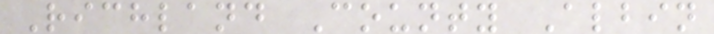Richland County Albin
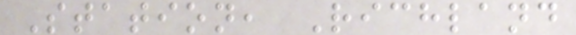Station, Richland
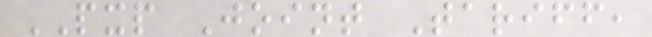PXP Joint Tariff,
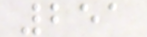251
